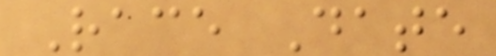Race Date
